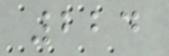224
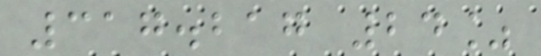317.217 24%
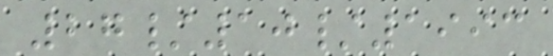27/10/1993
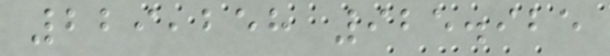229,258 925.925
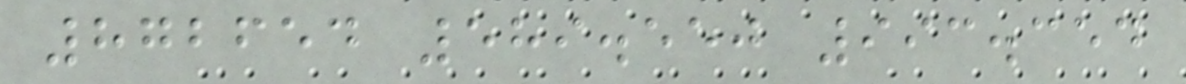872654 589.550 993.354
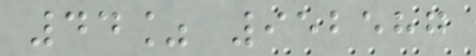44% 952587
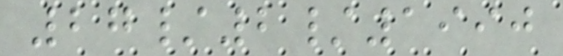27/2/1990
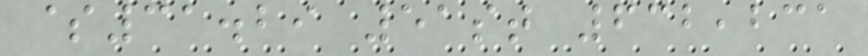$31.29 51st 632,231
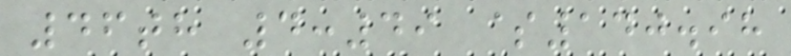46th 4:49 $140.98
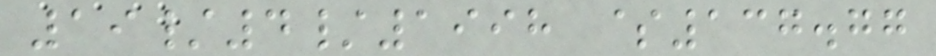19/4/1998 $137.77
